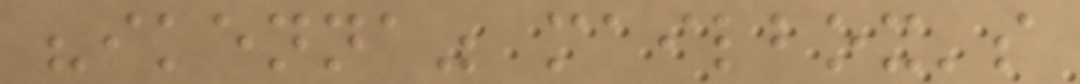"ikenna" mailbox's
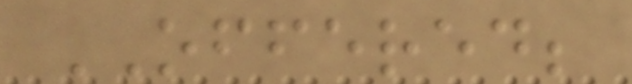OFFERED;
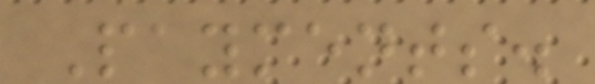Payments.
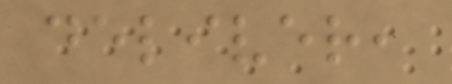deliver,
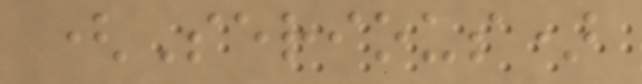(Serious)
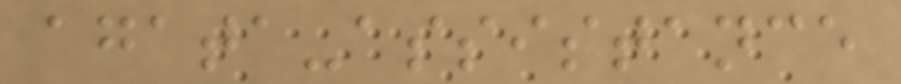agata-assistance
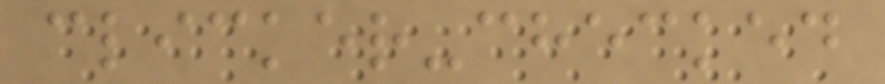clicker-checked
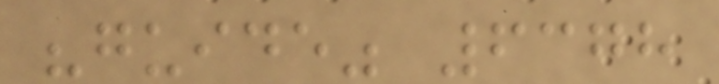"guide" 6378
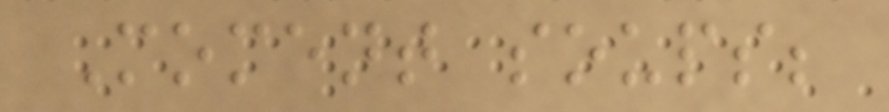Moment soups;
